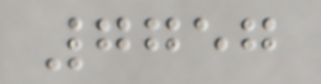7757
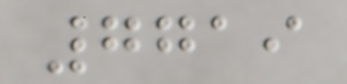7719
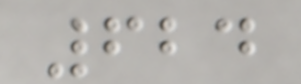624
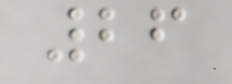26
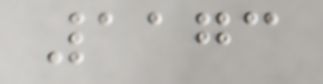1173
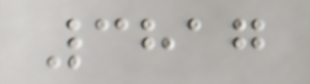3817
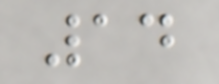14
